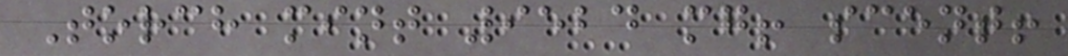Torch mint 9524 mg! scent!
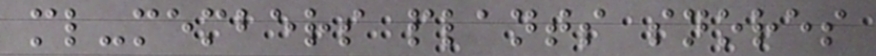ml-members plants snores
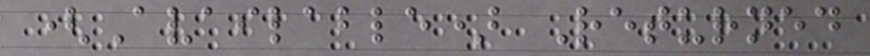(Available) Returned
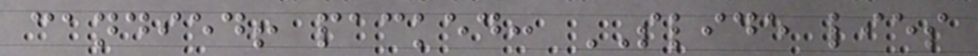candied! packed: SLIDE lies
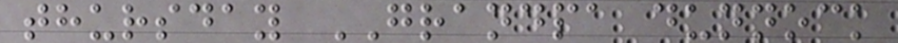thursday GRANDPA dunnock
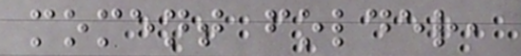moment folder,
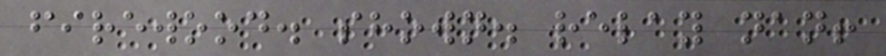firewood. shown. relay nan!
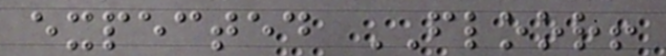expected FLOOR!
